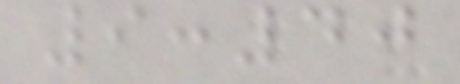9:40
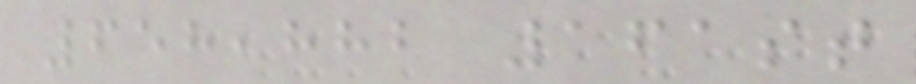658,882 161st
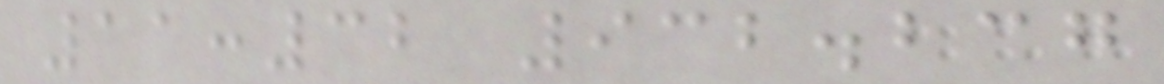11:32 932.237
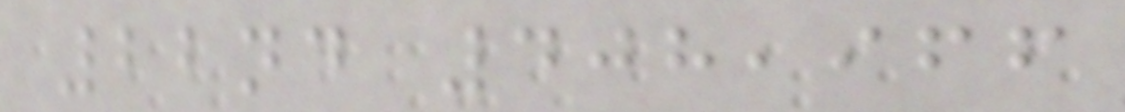22nd 408,966
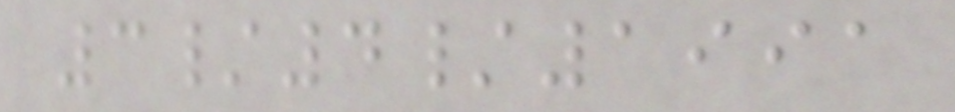3/4/1991
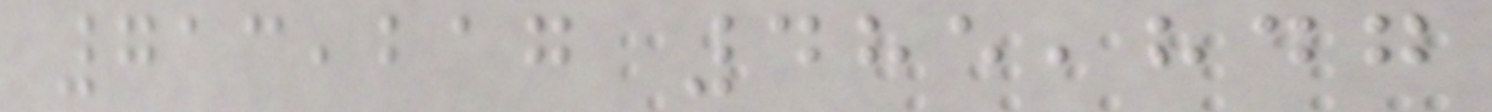713,217 485,847
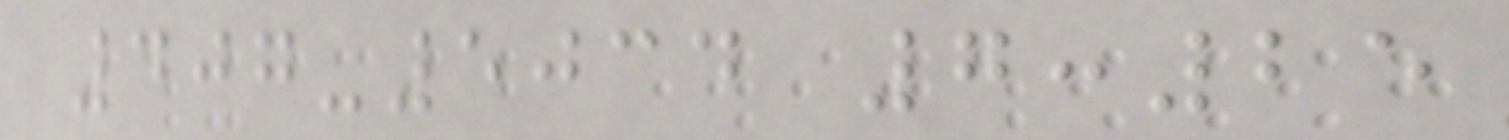407-5034 7:25
